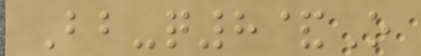Bb-q8&O
